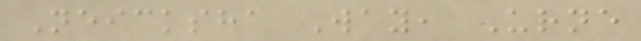Neicksha Way, Urne
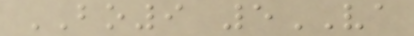BO9 5VA
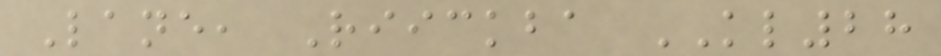Lane, Riickba KL28
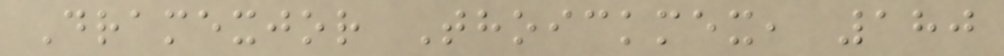Dramexjor Thoickmex, 180
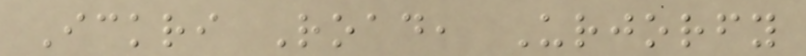Ickri Road, Urjorfy
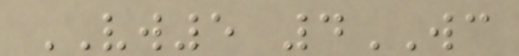VW5 4WC
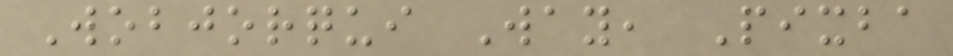Wobjorqui Way, Pixba
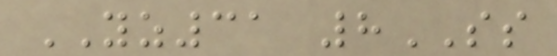YZ31 8SS
